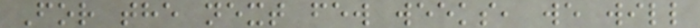For the next few weeks, we will
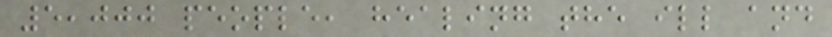5,000 people, healing the ill and
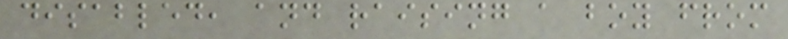disabled, and raising a boy from
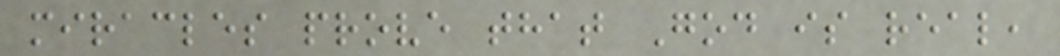miracles prove that God is real,
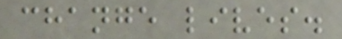change lives.
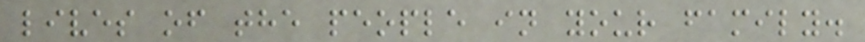lives of the people in your family.
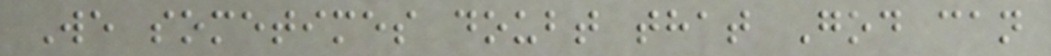We sometimes doubt that God can
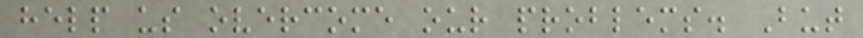help us overcome our problems. But
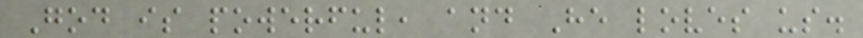God is powerful, and He loves us.
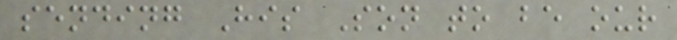sending His Son to be our
